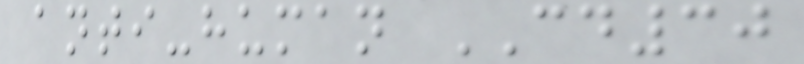anti-human CD30
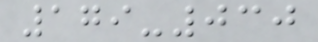179-030
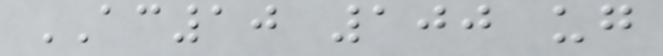AC10 100 ug
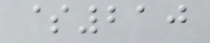$210
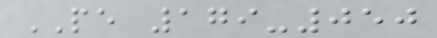PE 179-050
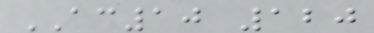AC10 120
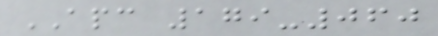APC 179-060
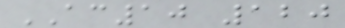AC10 120
